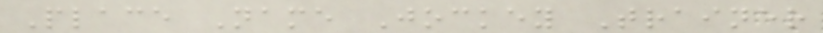Place Name Jockey Trainer
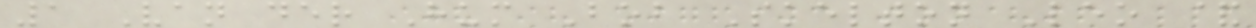1 Van der Hum Bob Skelton Leo &
